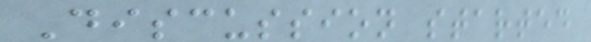Discussion started
